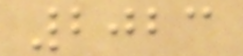2023
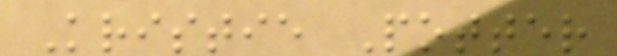Kristie Potter
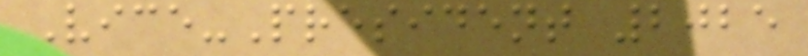Vice-President 2025
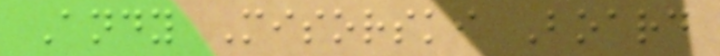Andy Misorski Board
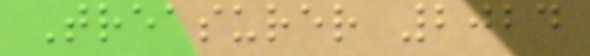Treasurer 2024
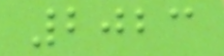2023
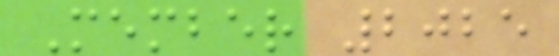Member 2025
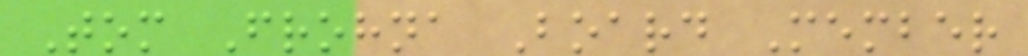Tom Frohna Board Member
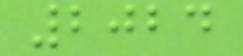2024
